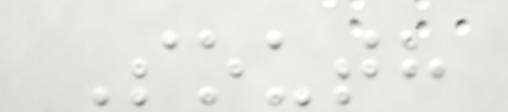South
